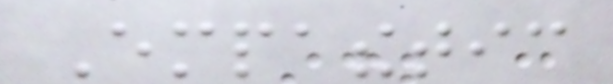Empathetic
